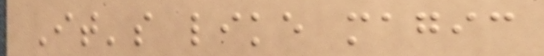It's like magic
